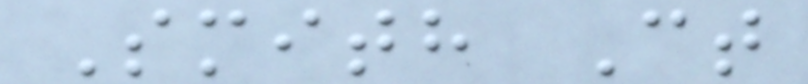Smith Ct
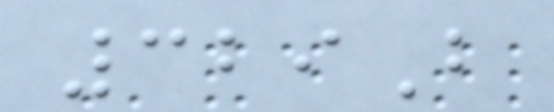329B
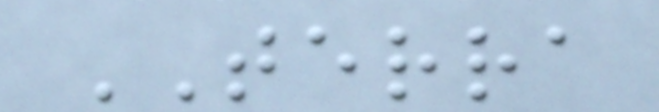TERRA
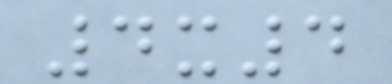4x4
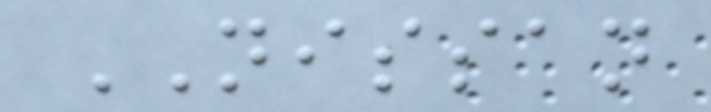NISSAN
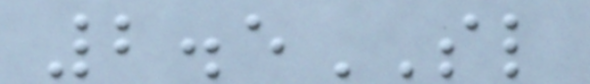2.5SL
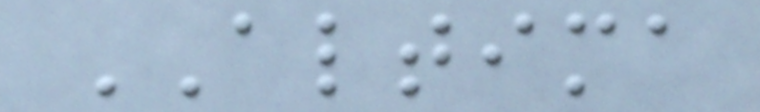ALTIMA
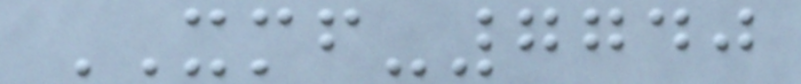XMF-7740
